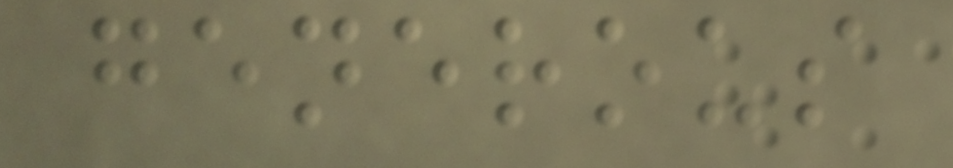generous
